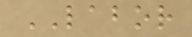LABOR
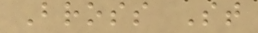Bross St
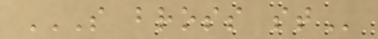S BROSS ST
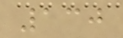130
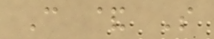C & S
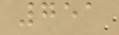751
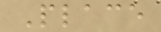Place
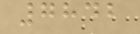7842
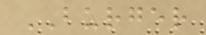BURGER
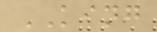KING
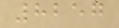8257
